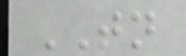TN
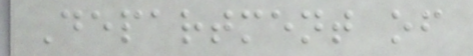Department of
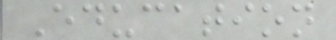Education
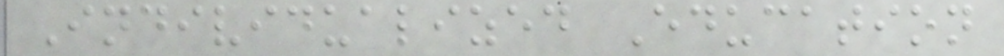Individualized Education
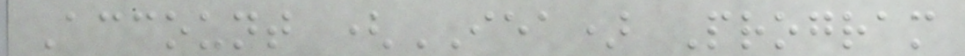Account (IEA) Program
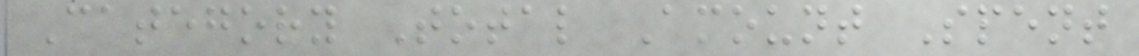Category Total Amount Spent
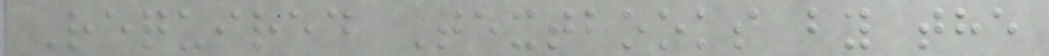Required Textbooks by the
